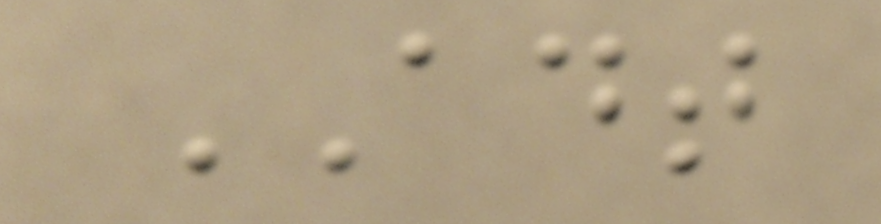ADT
